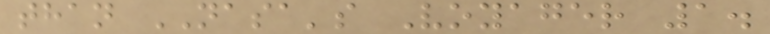than NASA's Voyager 1.
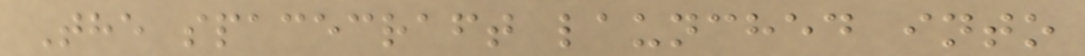The spacecraft launched into
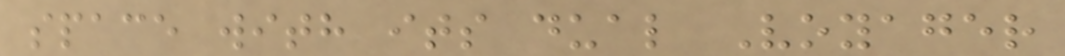space with its dual Voyager
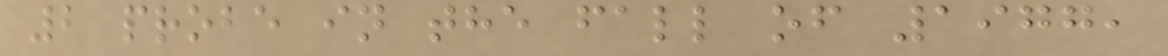2 probe in the fall of 1977,
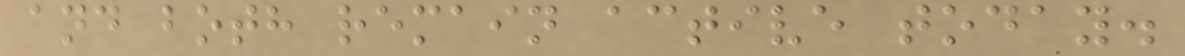and both remain active today.
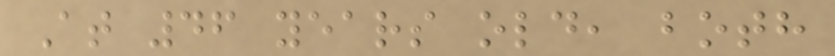At 46 years old, both
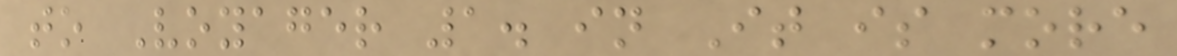to Voyager 1. in It is more
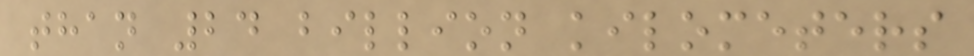than 24 billion kilometers
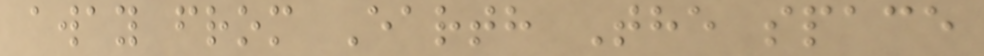away from Earth The space
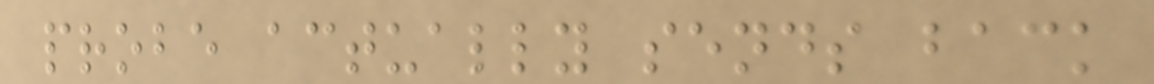probe actually sends back
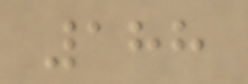188
